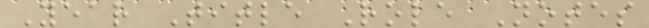Year Title Role Notes
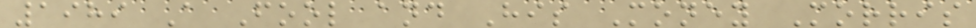1989 A Fool and His Money Morris
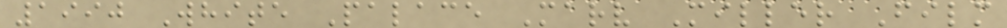1990 White Palace Marv Miller Film
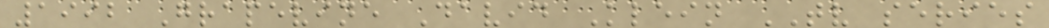1992 Grapevine David Klein TV series
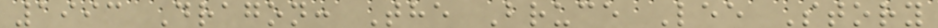1993 Dragon: The Bruce Lee Story
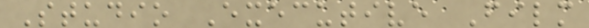Studio Executive Film
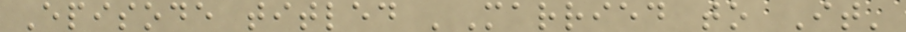Episode titled 'Married to It'
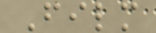Film
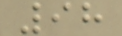98
